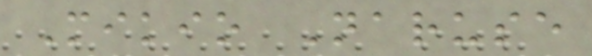Mikio Naruse
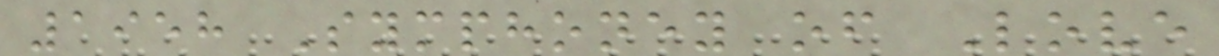1958 Symphoney of Love
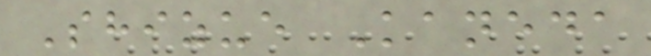Shizue Kaneda
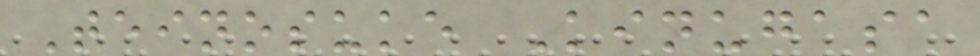Teinosuke Kinugasa
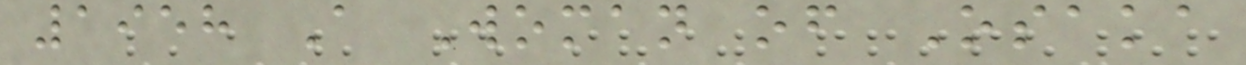1958 A Woman of Osaka
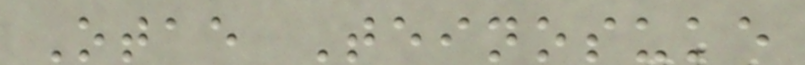Otae Teinosuke
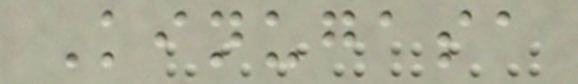Kinugasa
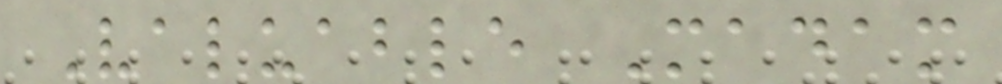Valuable Madam
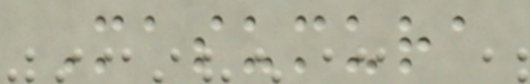Masumura
